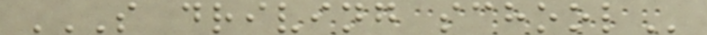S DRIVING SCHOOL
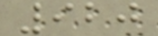920
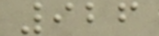926
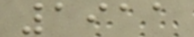1911
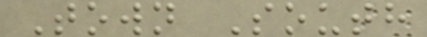Town South
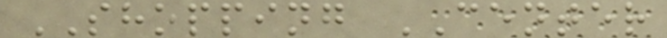SHOPPING CENTER
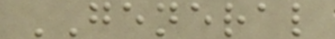GENERAL
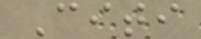Citi
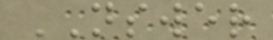NSWER
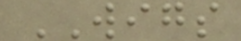WIGS
